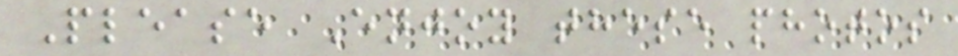Please Enjoy these photos
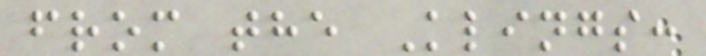from the Klings:
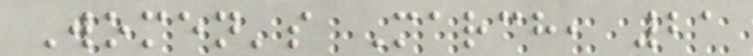Women's March, 21
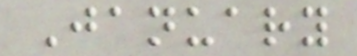January
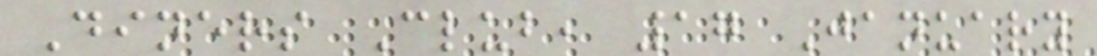Diners Club, 17 January
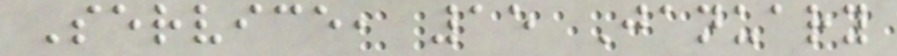Service, 15 January
